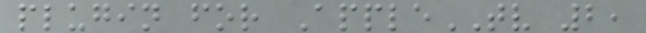plugin for AppleTV 2,
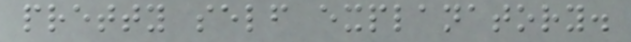pretty self explanatory.
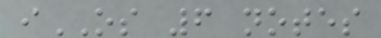iOS 6 notes
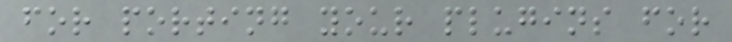for porting your plugins for
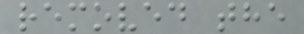removed the
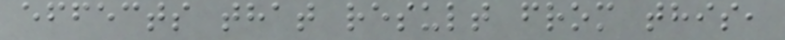effects that result from this,
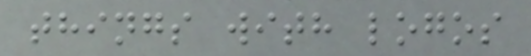things with logos
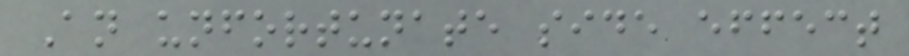An unfortunate side effect
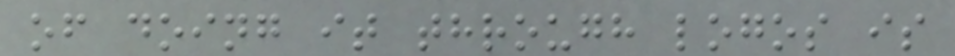of doing it through logos is
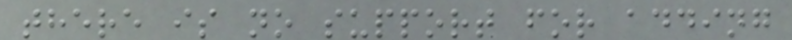there is no support for adding
